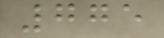775
